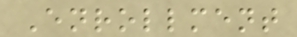Enrollment
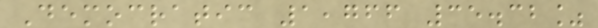Democratic 1,766 35.32%
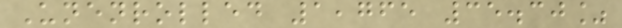Unenrolled 1,765 35.30%
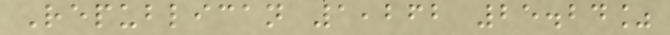Republican 1,262 25.24%
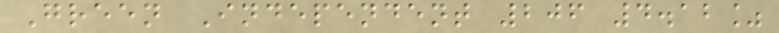Green Independent 206 4.12%
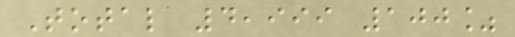Total 4,999 100%
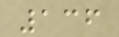136
